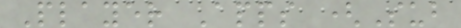Player Apps (Sub
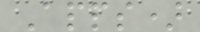Apps)
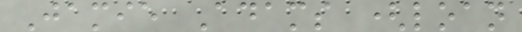Jamie Adams (loan
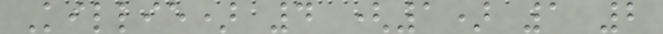Killie) 4 (1) 1 2
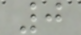0
